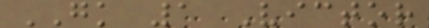GK 1 Victor
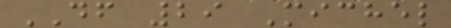DF 29 Michel
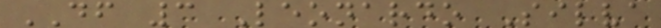DF 3 Leonardo Silva
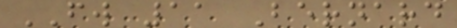FW 11 Bernard
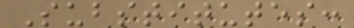Substitutes:
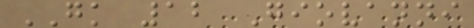GK 12 Giovanni
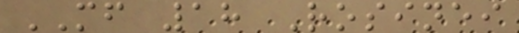MF 18 Rosinei
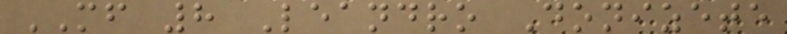MF 8 Leandro Donizete
